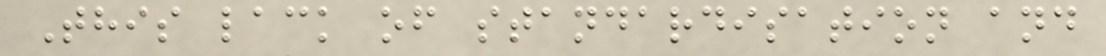This lack of standardisation and
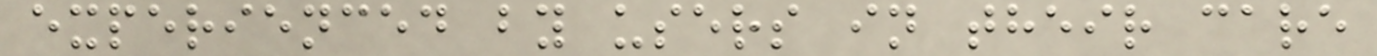experienced by users in their care
